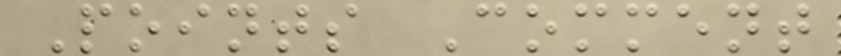Points Comment
